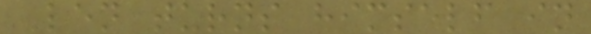Len turns himself in
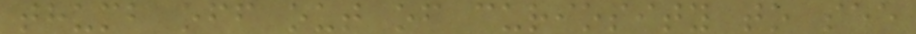thumb off out of curiosity to see
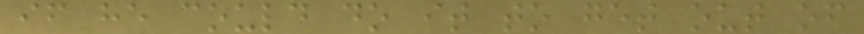if he could do it to get out of
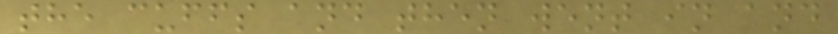the cuffs and then went in and
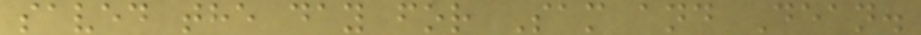saved the day for Sam and Dean.
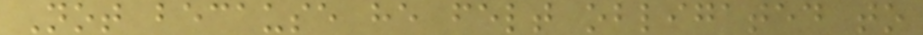Not because he felt obligated to
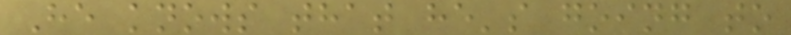He knows that he's going to
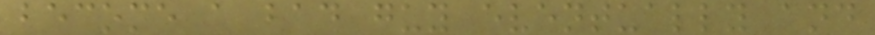become a bad guy eventually and
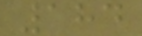184
